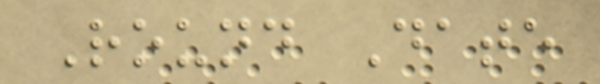Round Date
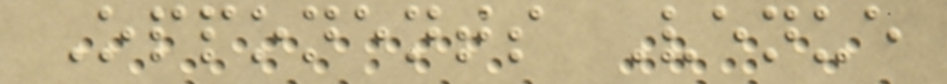Opponents Venue
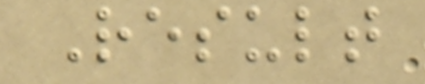Result
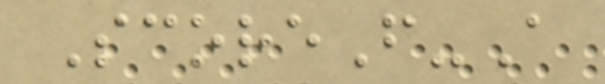ScoreF-A
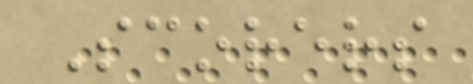Scorers
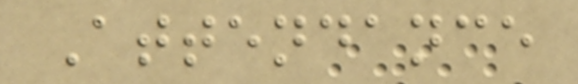Attendance
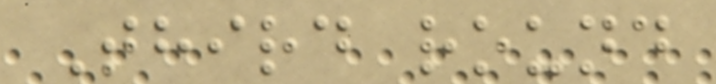Third round
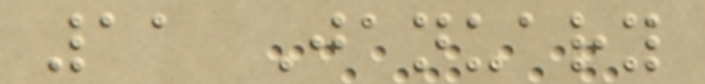11 January
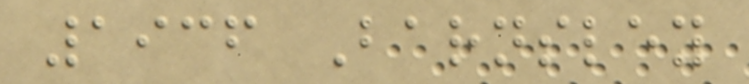1936 Barnsley
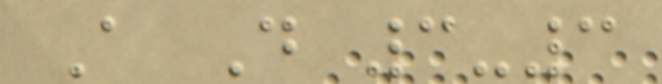A D 3-3
